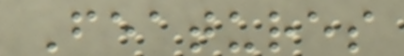Features
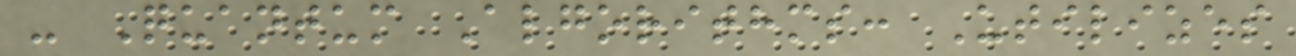- Quantum Algorithms: Utilizes
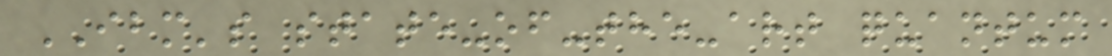IBM's state-of-the-art quantum
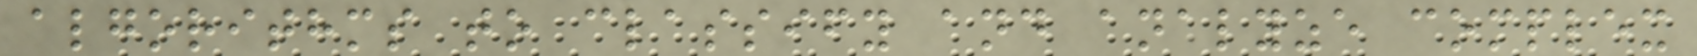algorithms to classify and analyze complex
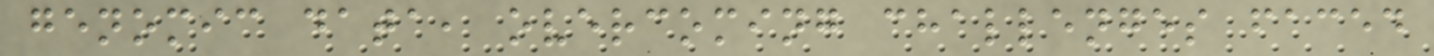genomic data, overcoming challenges faced
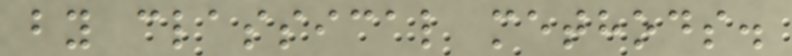by classical methods.
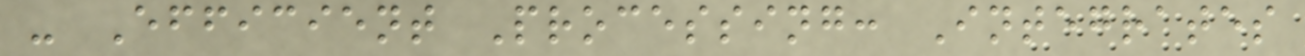- Efficient Processing: Integrates
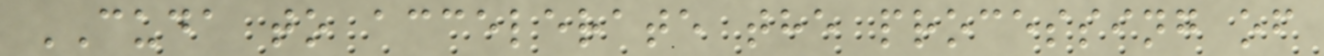CUDA to accelerate the processing of
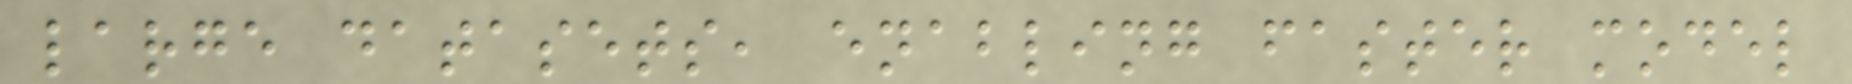large datasets, enabling faster model
